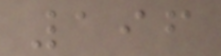196
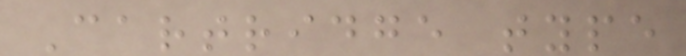Cartridge type
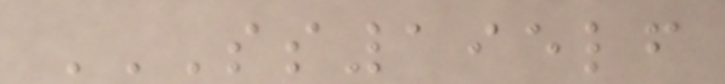SS195LF
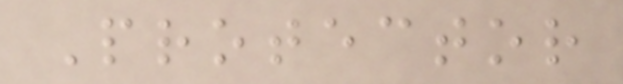Protector
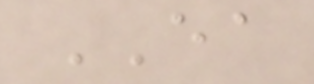EA
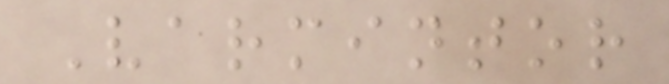Varmintor
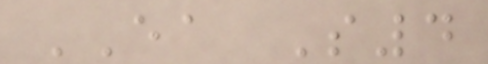EA S4
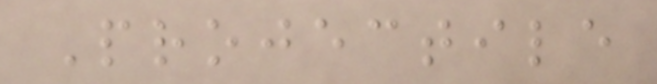Projectile
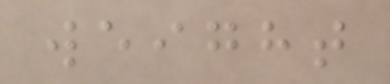weight
